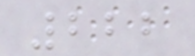222
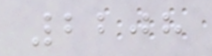2208
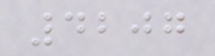4207
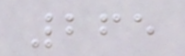265
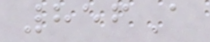856A
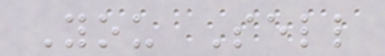You Sell
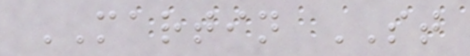MARTIN ST
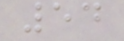54
